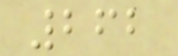262
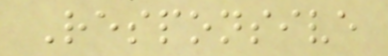Responsive
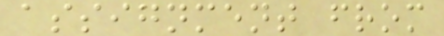assignment from
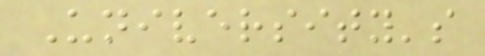University's
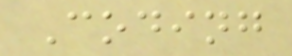Coding
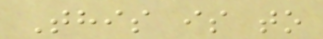This is to
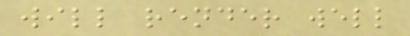will render well
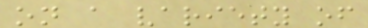on a variety of
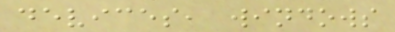devices, windows
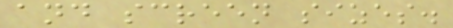and screen sizes.
